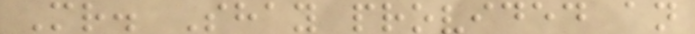Mr. Shay provided an
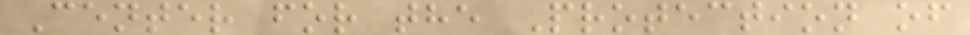Center for the Protection of
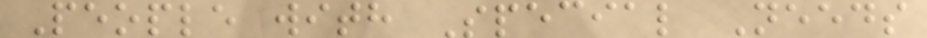People with Special Needs
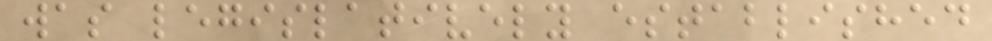was legislatively established
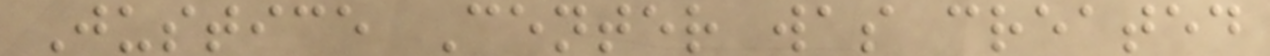Justice Center was created
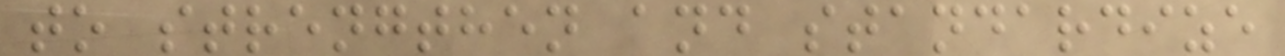to strengthen and standardize
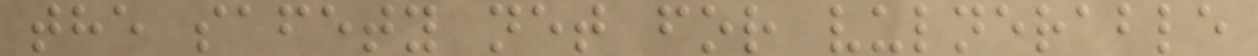the safety net for vulnerable
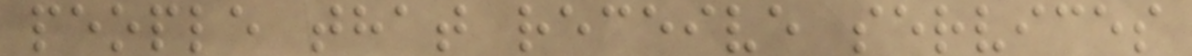people that receive services
